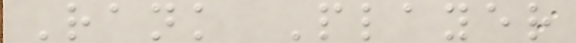Rank Player
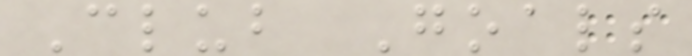Club Goals
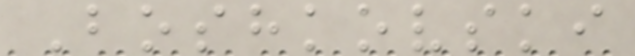Boshkovski
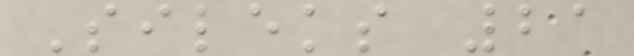Sileks 21
